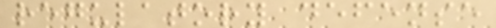regulatory defense
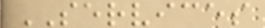SERVICES
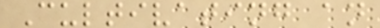Cultivating an
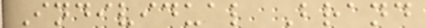Individual Brand
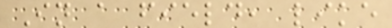In a field, like
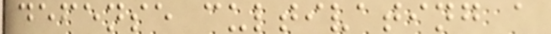defense cultivating a
